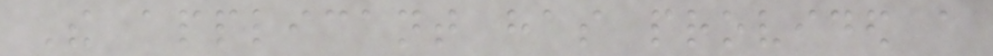The applicant has provided a
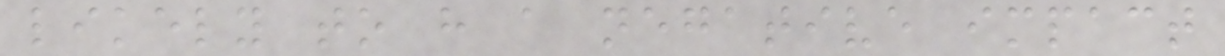likely to have a negative impact
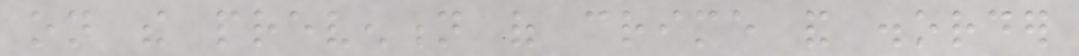on the prevention of crime and disorder
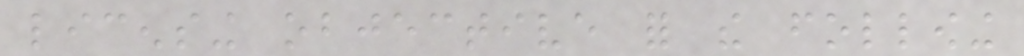licensing objective for the following
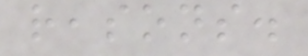reasons.
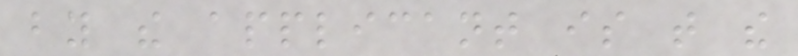by the applicant is that the
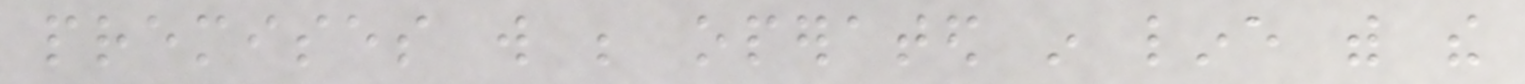premises will be operated in line with the
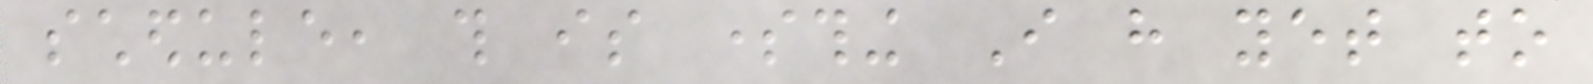schedule, this is something I have yet to
